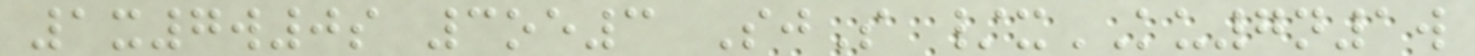1x7w0s 3oe3 SjS /xKU7n1w
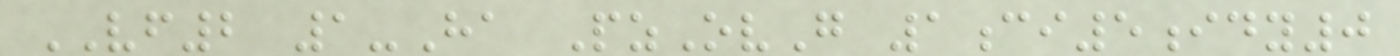VF2 1-Ha PzOvG 1ci5idy0
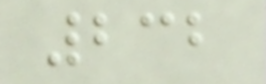232
